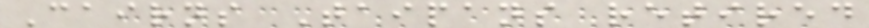Cairns Taipans retired
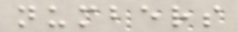numbers
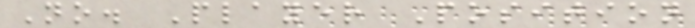No. Player Position
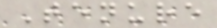Tenure
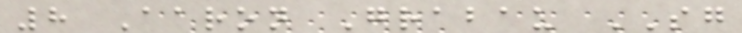8 Aaron Grabau SG
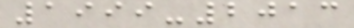1999-2013
